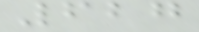627
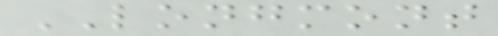LONGMONT
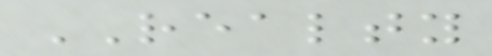REALTY
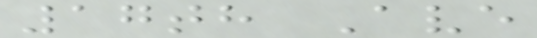17th Ave
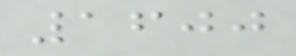1600
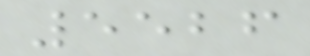5526
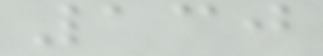130
